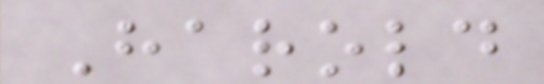Harold
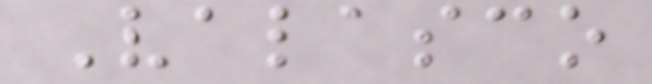Valasco
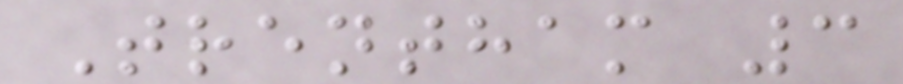Trentham 3
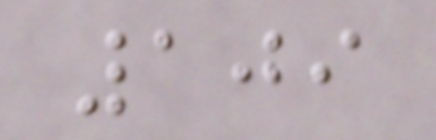109
